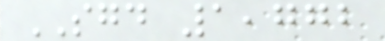SGD 1,772
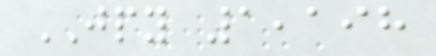JPY 1,198
